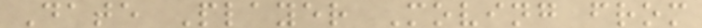Date Player Moving from
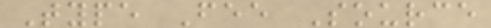Type Fee Source
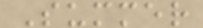Summer
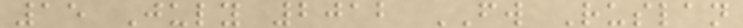15 July 2012 FW Ruslan
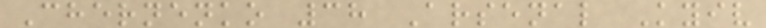Chernenko 38 Arsenal Kyiv
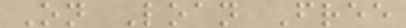On Loan Free
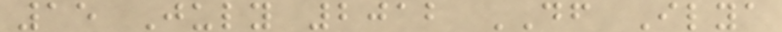15 July 2012 DF Ilya
